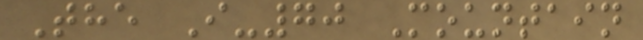The I-70 Mountain
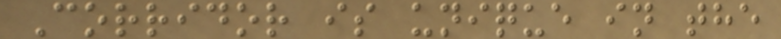Corridor is unique in the
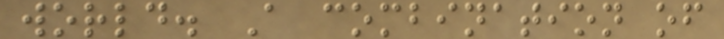world. A combination of
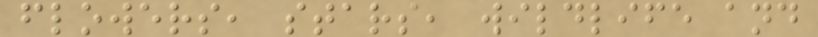flowers, stars, wildlife and
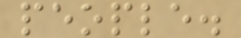people.
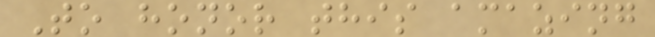To honor this amazing
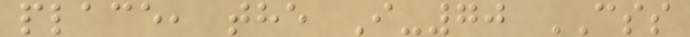place, the I-70 CSS
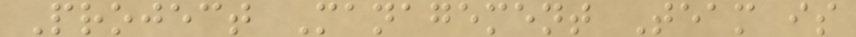Project Management Team is
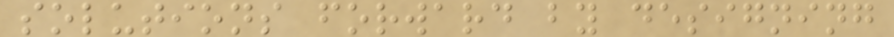solutions forward by designing
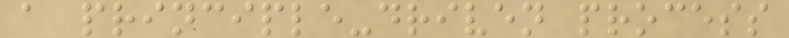a principle-driven process
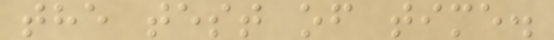the test of time.
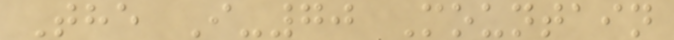The I-70 Mountain
